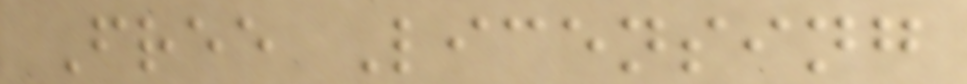Free Licensing
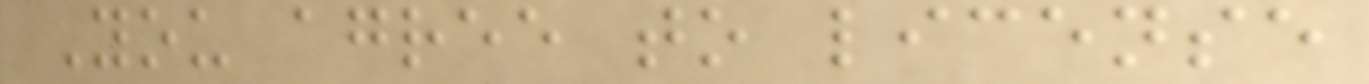You agree to license
